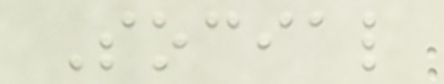Social
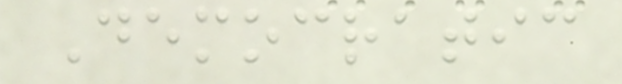Democratic
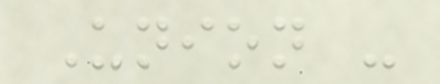Union -
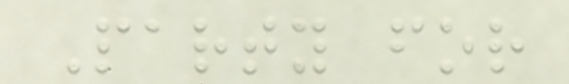Party for
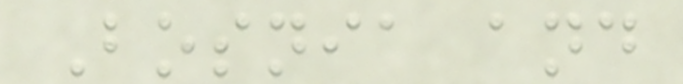Bosnia and
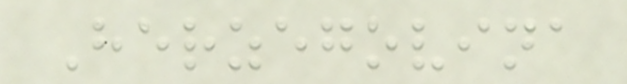Herzegovina
